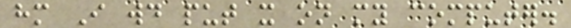him I would put it on my computer.
